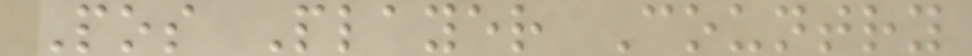Pos Player Country
